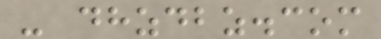- dhzdbz.com
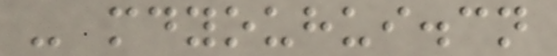- mdyouhui.cn
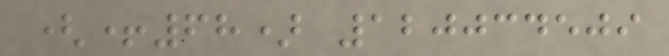(+68) 120034509
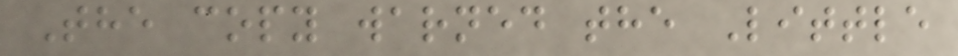The copy warned the Little
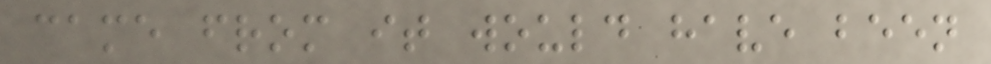came from it would have been
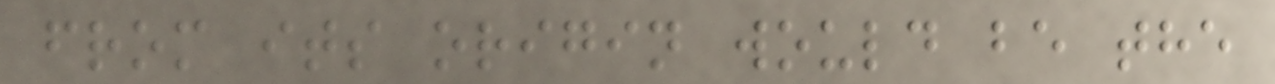from its origin would be the
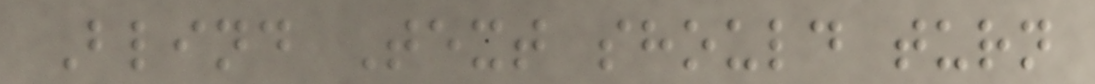Blind Text should turn
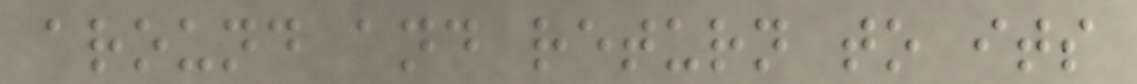around and return to its
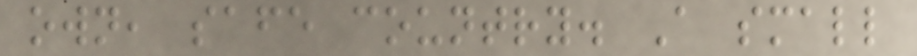own, safe country. A small
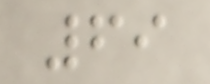69
